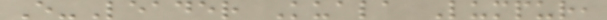E-Leader Kuala Lumpur,
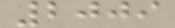2009
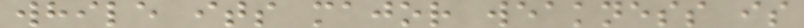while its major weakness is
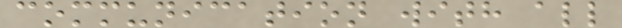communication with all
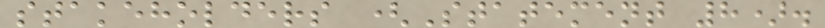stakeholders (Statement 8).
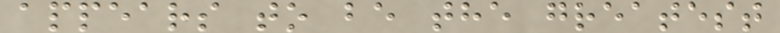appears to be the greatest
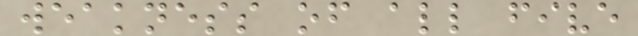weakness of all five
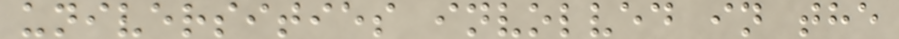universities involved in the
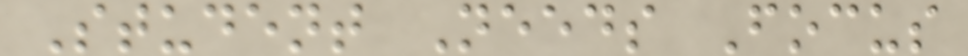Student Needs Focus
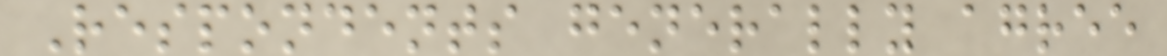Respondents generally agree
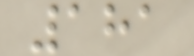181
